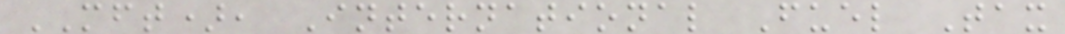MFT), International Fuel Tax
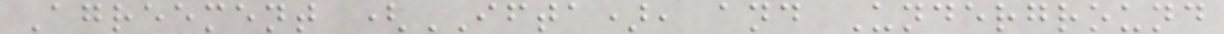Agreement (IFTA), and Underground
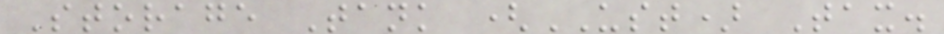Storage Tank (UST) Tax.
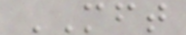MFT
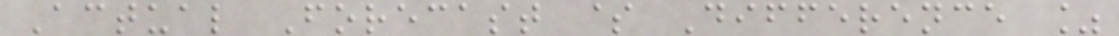Actual Forecast $ Difference %
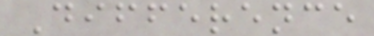Difference
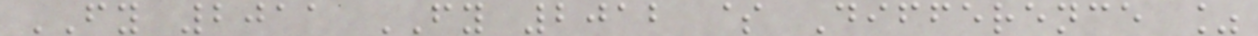FY 2011 FY 2012 $ Difference %
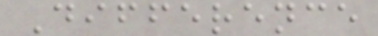Difference
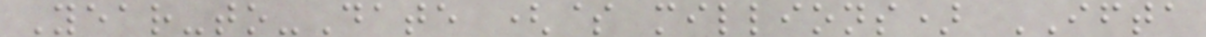Year-to-Date ($ millions) IFTA
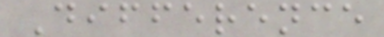Difference
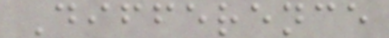Difference
